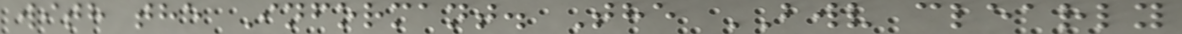with the Informant. The BWV clearly
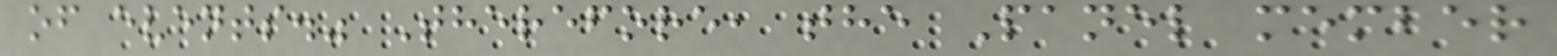of events." Therefore, the Panel member
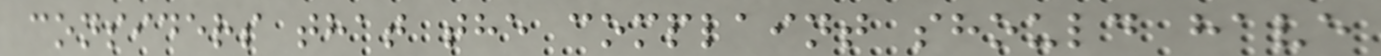considers that the complaint should have
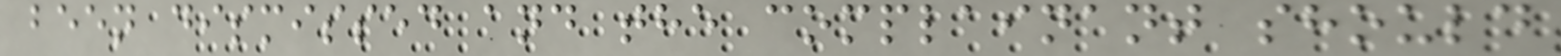been dismissed and the complainant should
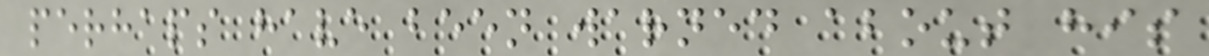perhaps have been warned about his
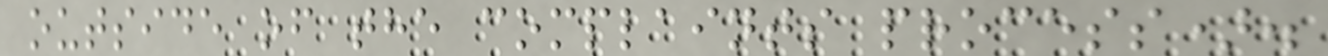outside of the complaints process).
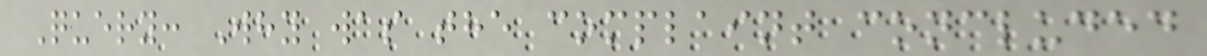Query: Why was the complaint concluded
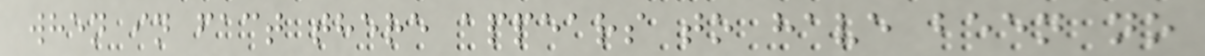when in fact there appears to have been no
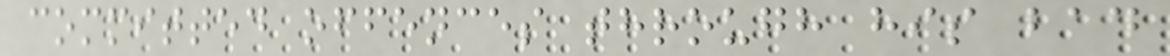committed offences through his bad
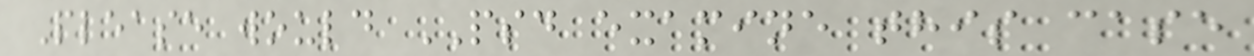Please would PSD examine this case
